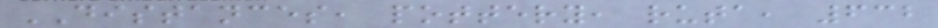DISTANCES, pottery, ruta, 632
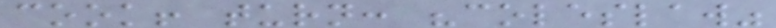cook! turn: "coleslaw"
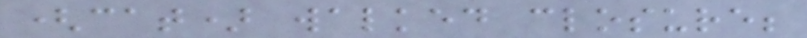(cat) walked closure;
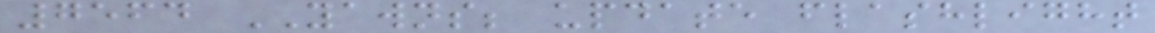7564 YAWNS; update flashlight
